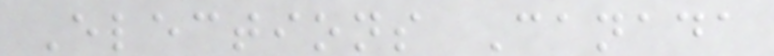Elections Canada
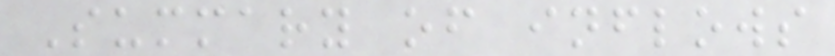Summary of inflows
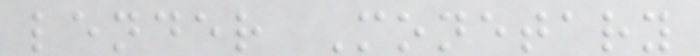lender Monetary
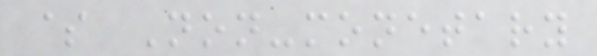$ Non-monetary
